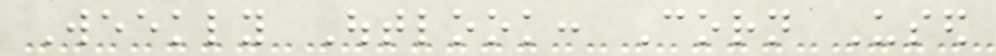Weekly Outlook: Corn Used
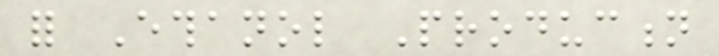for Ethanol Production
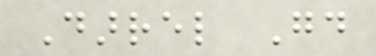Darrel Good
